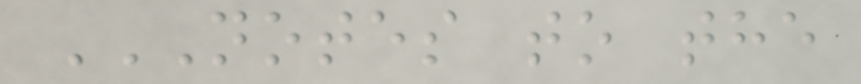NOTES TO THE
